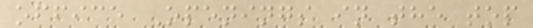office Openings in the top
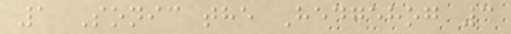1 Sonic the Hedgehog 3
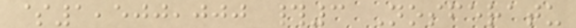$1,500,000 #3 Nosferatu
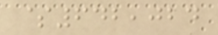$642,024
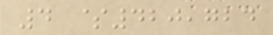4 $420,724
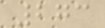273
